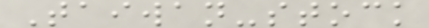Taiwan-stock
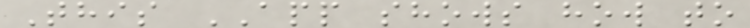This APP shows how to
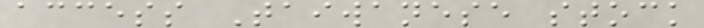access Taiwanese stock
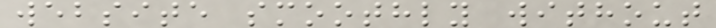website smoothly without
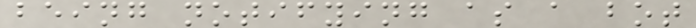being notifying as a bot
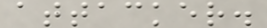attacker.
